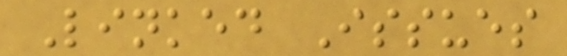Linked Issues
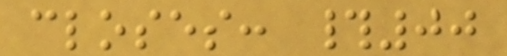closes: #00
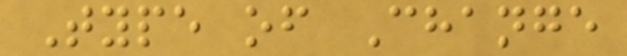Type of Change
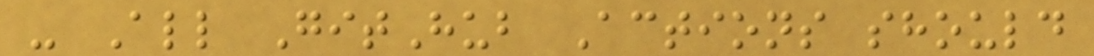- All GitHub Actions should
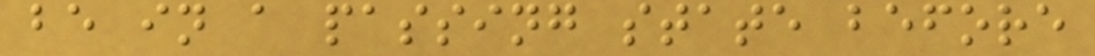be in a passing state before
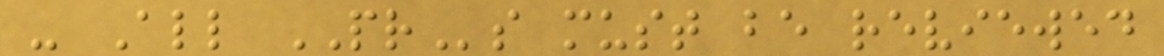- All PRs must be reviewed
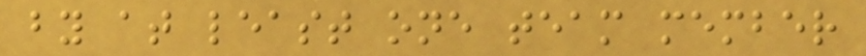by at least one team member
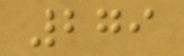279
